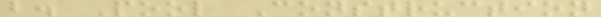b. Pool Construction
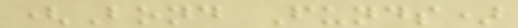(Bond Funds)
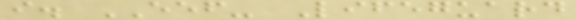i. EEF- Lifeguard
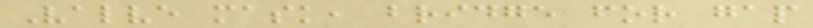Valve mask, bridge for gap
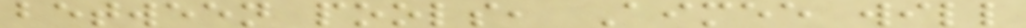between pools, Aimee will
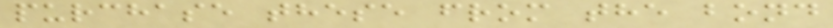purchase these from the bond
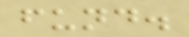fund.
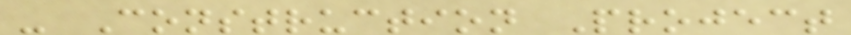- Construction Project
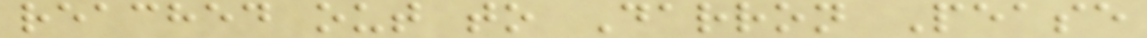reached out to Darron Pease
